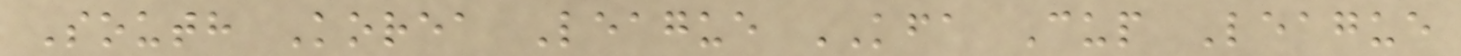South Korea League KFA Cup League
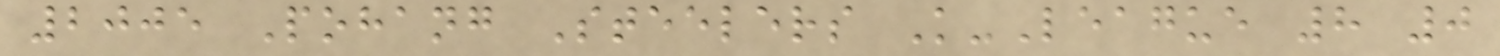2005 Pohang Steelers K-League 8 0
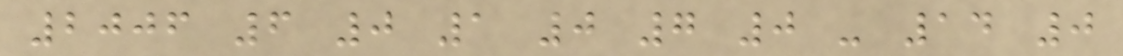2006 6 0 1 0 7 0 - 14 0
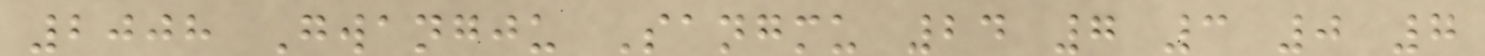2008 Gwangju Sangmu 24 7 3 0 7
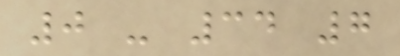0 - 34 7
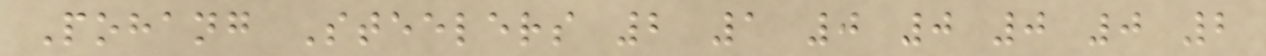Pohang Steelers 2 1 0 0 0 0 2
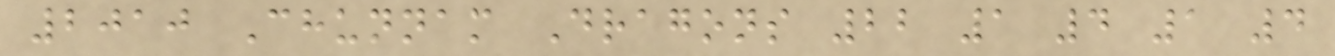2010 Chunnam Dragons 22 1 4 1 4
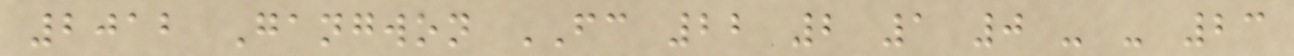2012 Gangwon FC 22 2 1 0 - - 23
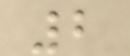2
